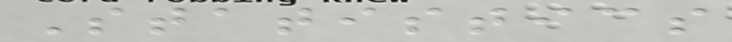Statistics
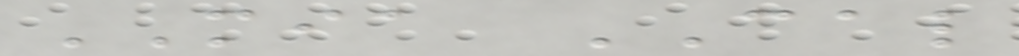MIA CAL
